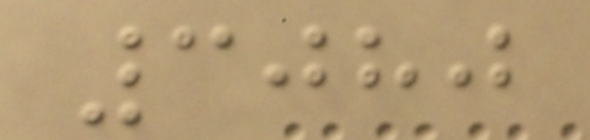3080
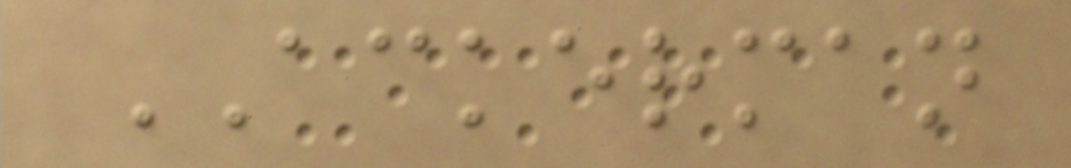ACKERMAN
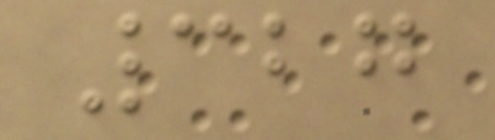327
